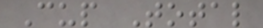Cup Total
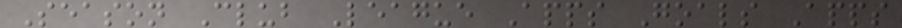Season Club League Apps Goals Apps
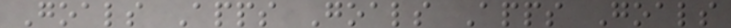Goals Apps Goals Apps Goals
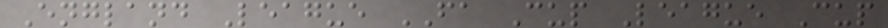England League FA Cup League Cup
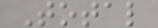Total
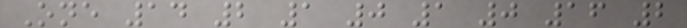One 14 2 1 0 1 0 16 2
